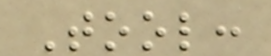Tool:
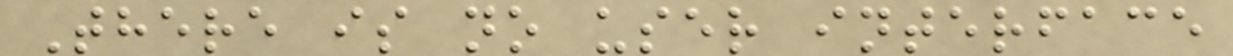There is no user interface
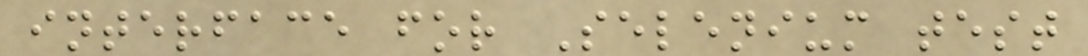interface for Selenium test
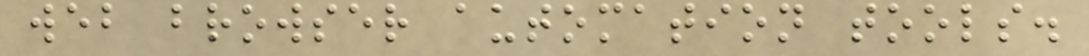web browser automation tools.
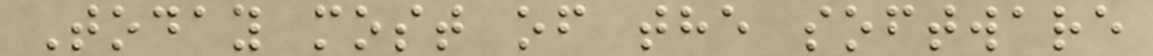Today most of the software
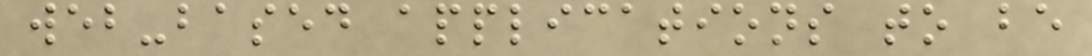web-based applications to be
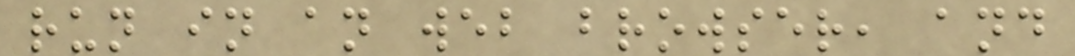run in an web browser, and
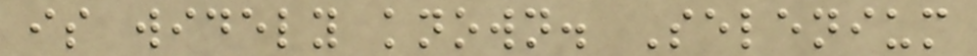is widely known. Selenium
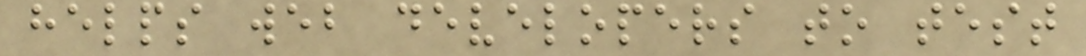helps web developers to test
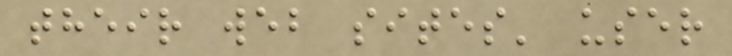their web sites' user
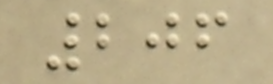206
